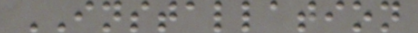INSTALLATION
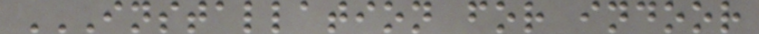INSTALLATION FOR INDOOR
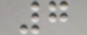7
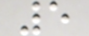5
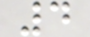4
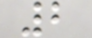2
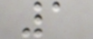1
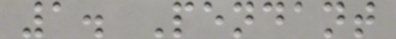1. Pendant
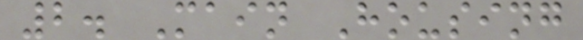2. Main Housing
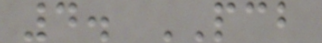4. PCB
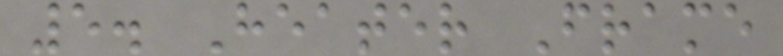5. Heater Frame
